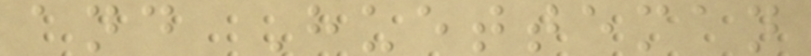and Huetteman
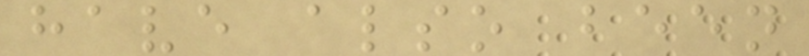have also been
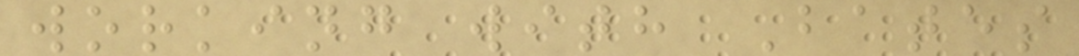working with Bates
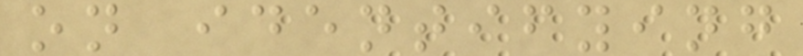on identifying
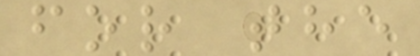for the
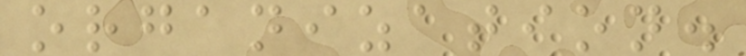organization.
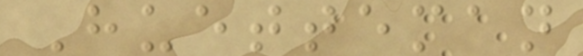Huetteman
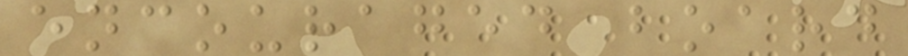encouraged board
